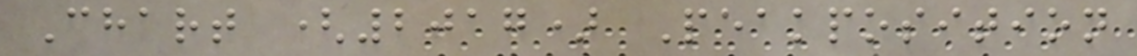Chart (2017) Peakposition
